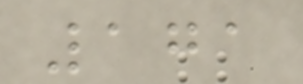171
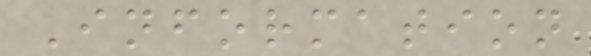Information
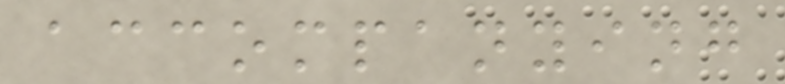accompanying
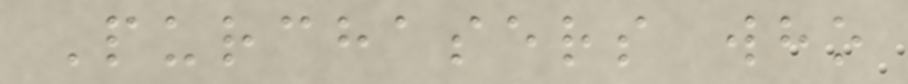Purchasers who
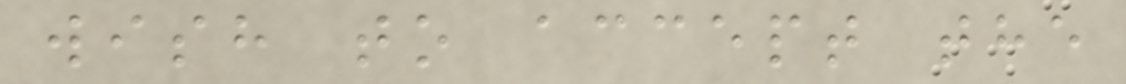wish to accept the
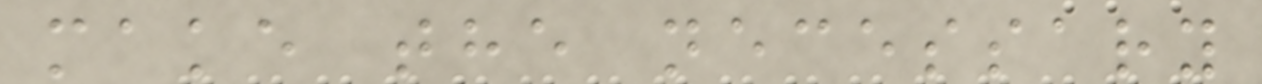make the necessary
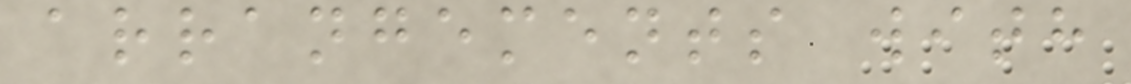arrangements with
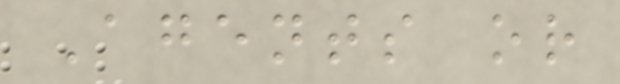Agents or
